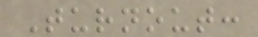Turnout:
